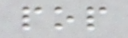pop
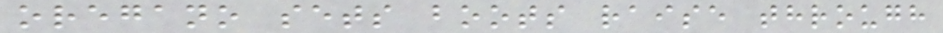oregano sets boots raise through
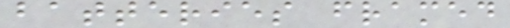batteries framed
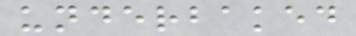underbaked
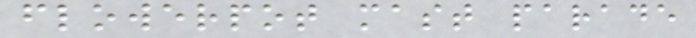flowerpot mast parade
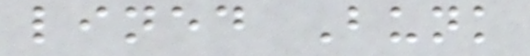lined Bunk
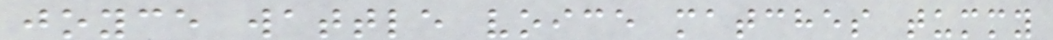joyce wattle voice matches tummy
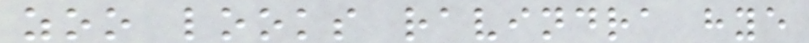zoo looks ravindra hye
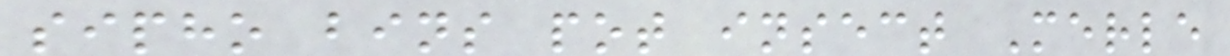sipho bins pot insect Merle
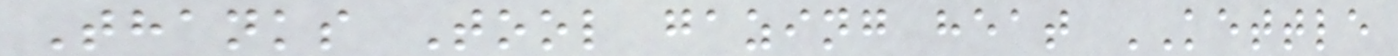Thanks Tool gazing heat KETTLE
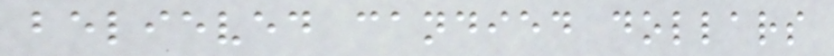believed candied dollars
